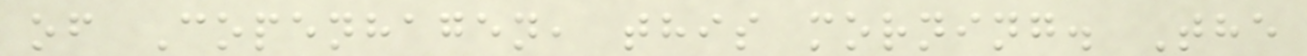of Copenhagen, this morning. The
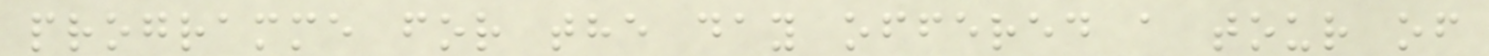programme for the day offered a tour of
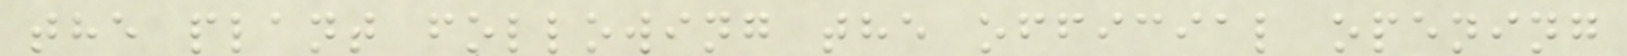the plant following the official opening
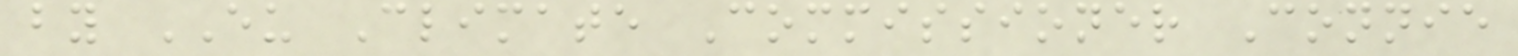by EU Climate Commissioner Connie
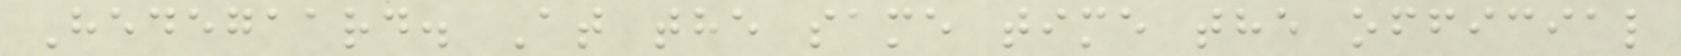Hedegaard. At the same time the official
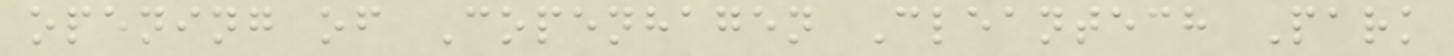opening of Copenhagen Cleantech Park
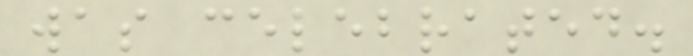was celebrated.
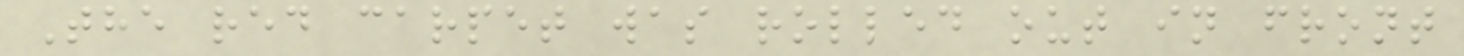The red carpet was rolled out in front
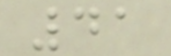41
